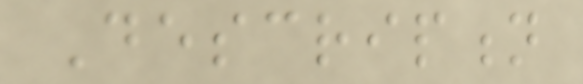Description
